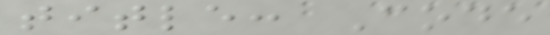title: Code
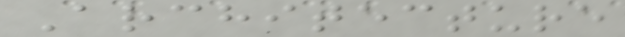Architecture
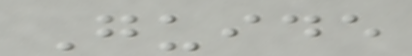Guide
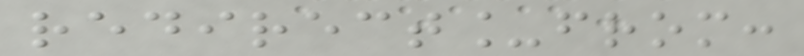redirect_from:
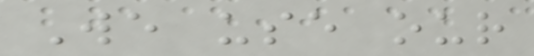We use our
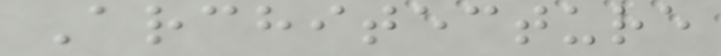Architecture
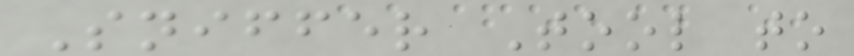Sniffer Tool to
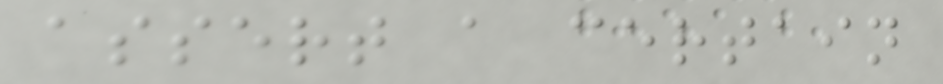assert a certain
